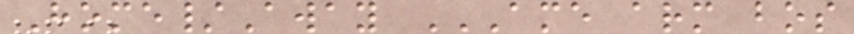Home/Away AME ARM BOS
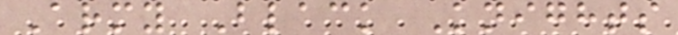Army Black Knights
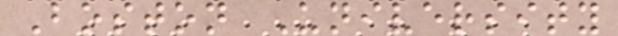Boston University
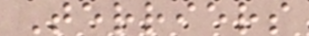Terriers
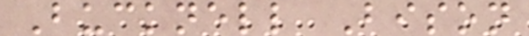Bucknell Bison
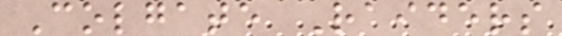Colgate Raiders
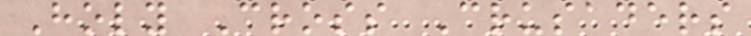Holy Cross Crusaders
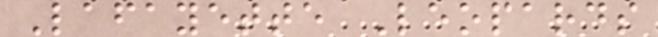Lafayette Leopards
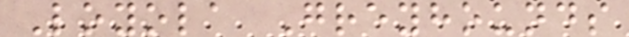Loyola Greyhounds
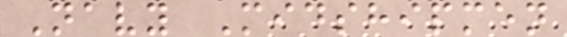Navy Midshipmen
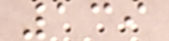139
